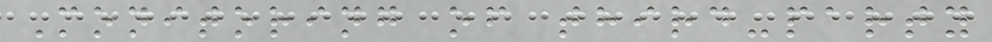Monitoring of third-party
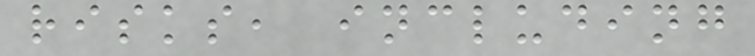risks, including
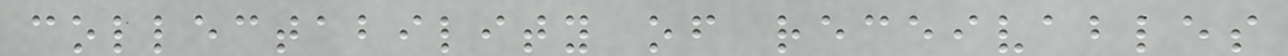collectability of receivables
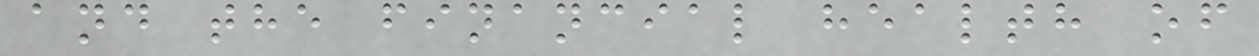and the financial health of
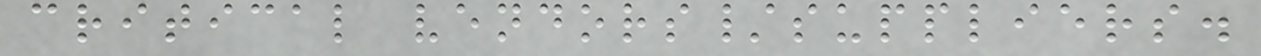critical vendors/suppliers.
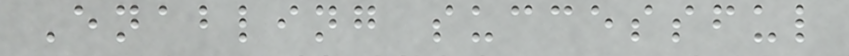Enabling successful
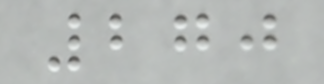270
